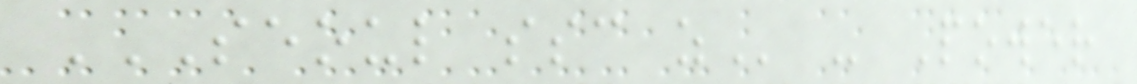SEOUL SSC Z - Power
